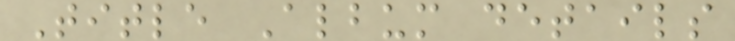Title Album details
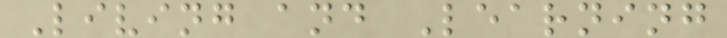Living and Learning
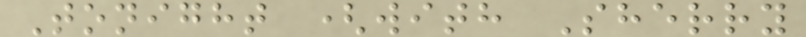Tonight (with Sherry
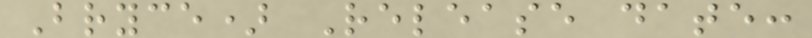Bryce) Release date:
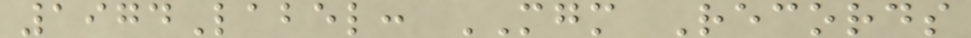1974Label: MGM Records
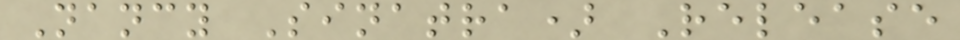Nancy Sinatra) Release
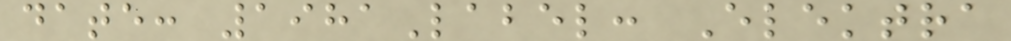date: 1981Label: Elektra
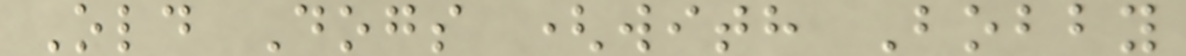Old Dogs (with Bobby
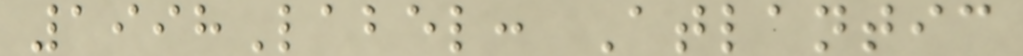1998Label: Atlantic
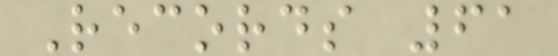Records 61
